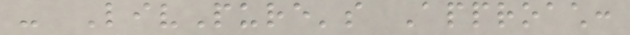- LivPure's Approach:
